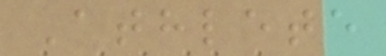Athlete
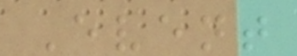Event
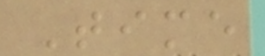Time
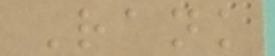Rank
